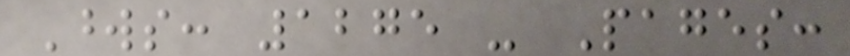Words: 1275 - Pages:
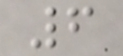6
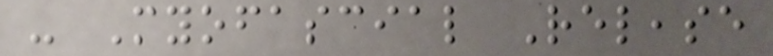- Myofascial Release
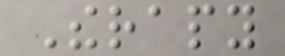Therapy
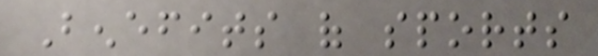Benefits of sports
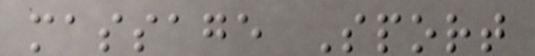massage Sport
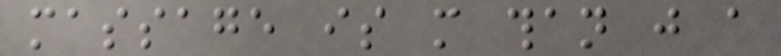massage is more than just a
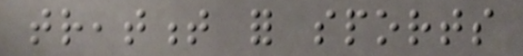treatment for sports
